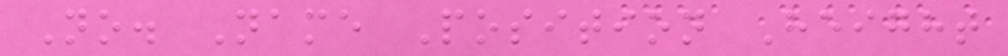No. Name Position Height
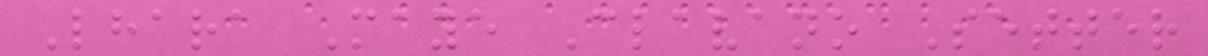Lhara Maye Clavano Setter
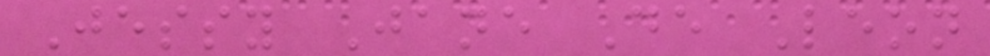Jessy Jane De Leon
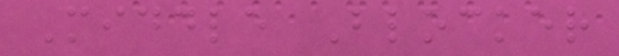Middle Blocker
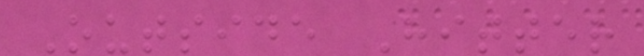Outside Hitter
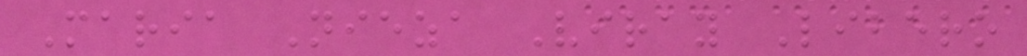Maria Nieza Viray Libero
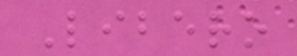Libero
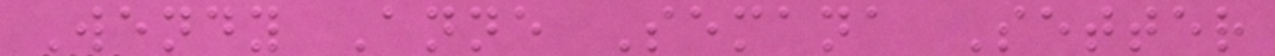Wendy Anne Semana Setter
